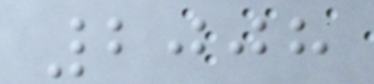2008
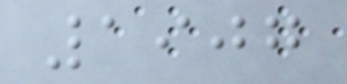1907
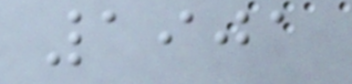1901
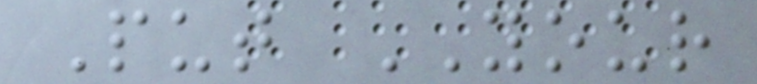Put YOUR
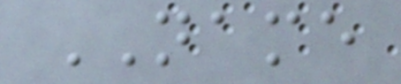NAME
